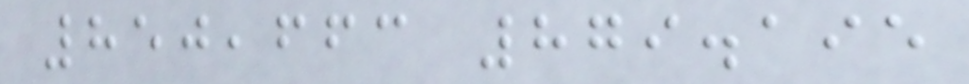850,663 879.195
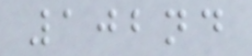102nd
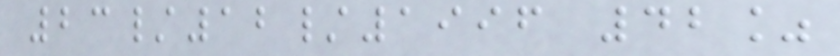23/12/1996 42%
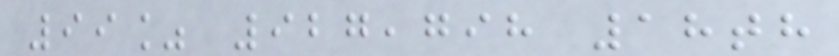99% 927,798 18th
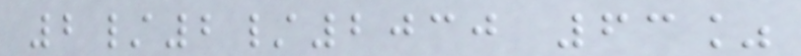2/2/2030 63%
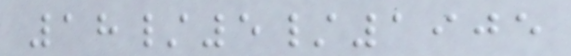18/5/1905
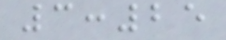3:25
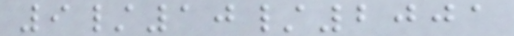9/10/2001
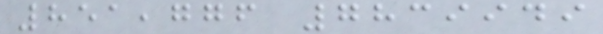851,776 7839949
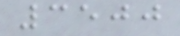3500
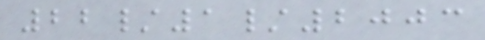22/1/2003
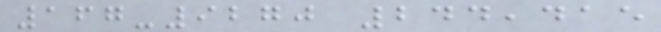167-9270 244,415
